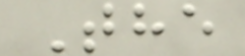The
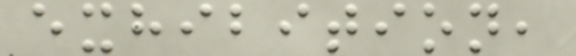exhibition,
